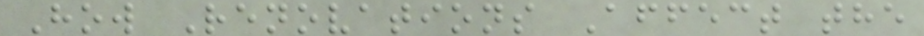How Renovations Affect the
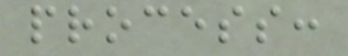process:
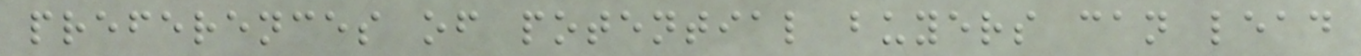preferences of potential buyers can lead
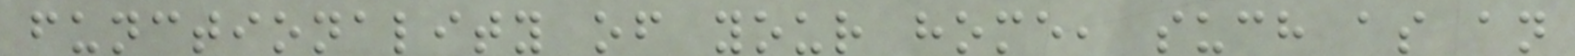functionality of your home, such as an
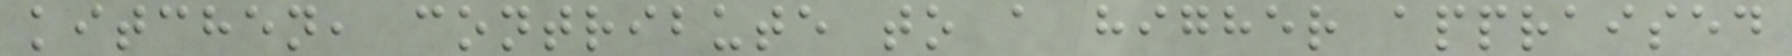kitchen, contribute to a higher appraised
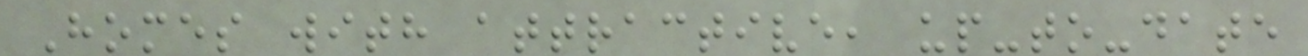Homes with attractive, up-to-date
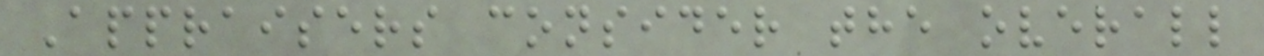Appraisers consider the overall
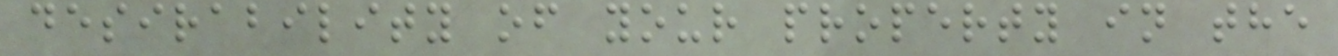desirability of your property in the
